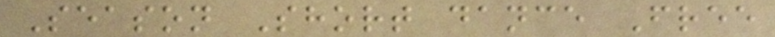Season Short dance Free
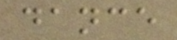dance
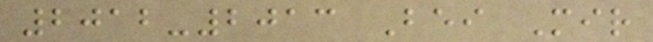2012-2013 Bei Mir
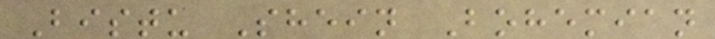Bistu Shein Bohemian
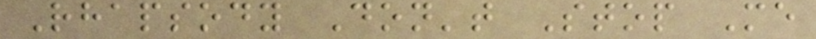Rhapsody Don't Stop Me
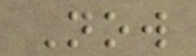Now
